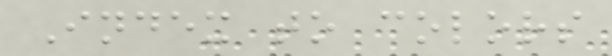Index to colors
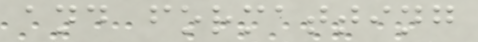and formatting
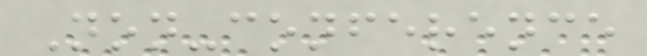Non-conference
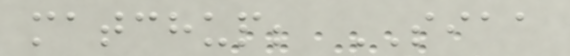matchup; SIAA
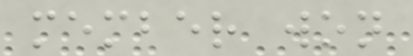member won
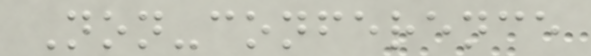Non-conference
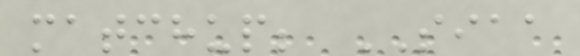matchup; SIAA
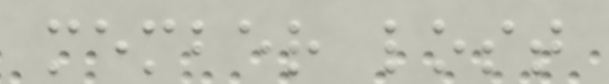member lost
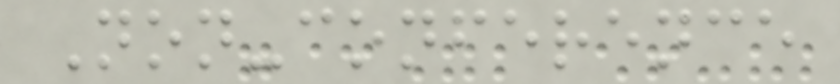Non-conference
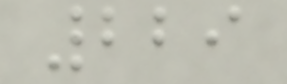229
